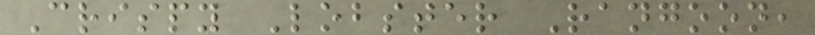Crispy Lobster Rangoon,
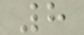8
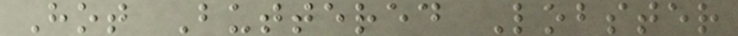Hot Buttered Lobster
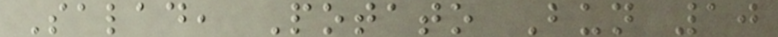Salad, Potato Bun 10
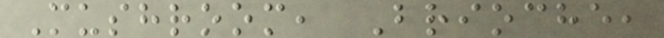Mushroom, Brioche,
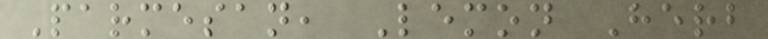Parmesan, Lemon Herb
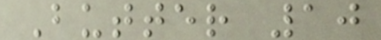Butter 10
